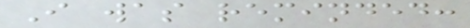I was reminded:
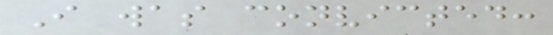I was convicted:
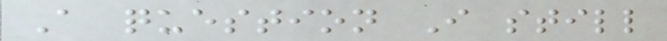A question I still
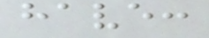have:
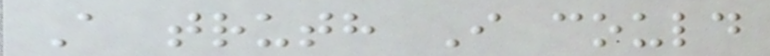A truth I could
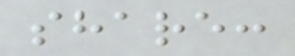share:
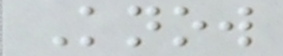Know
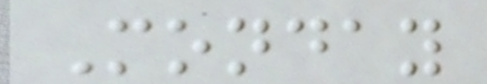Monday
